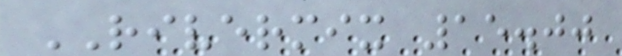RIVERMIX 15.00
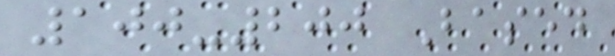100-200 Based
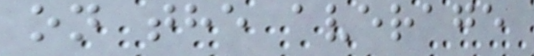on the average
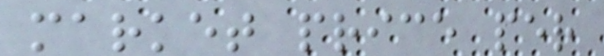market price per
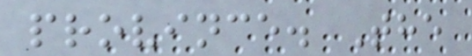province. The
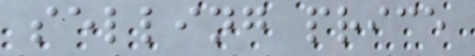selling price
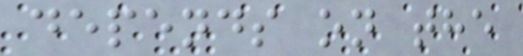depends on the
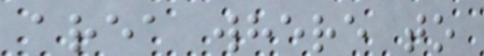area where to
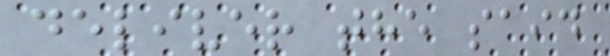deliver the said
